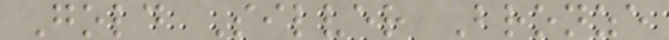Gold Silver Bronze
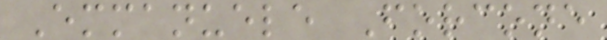Emmanuele Forcone
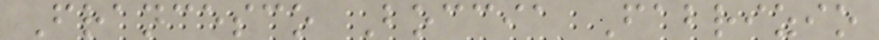Francesco Boccia Fabrizio
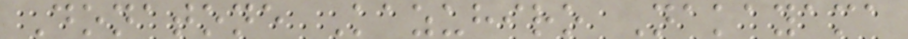Donatone Kazuhiro Nakayama
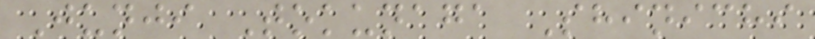Junji Tokunaga Shinichi
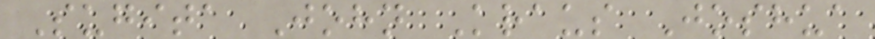Sugita John Kraus Joshua
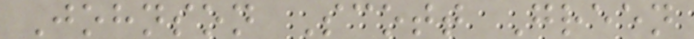Johnson Scott Green
